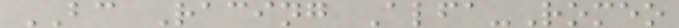BC Racing Alfa-Romeo
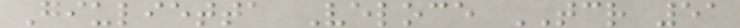Giulietta Veloce TCR 51
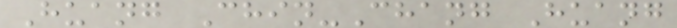Huang Chin-Chang Huang
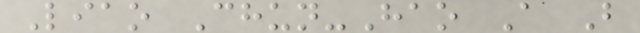Liao Chun-Hao A B
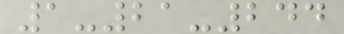1-21-244
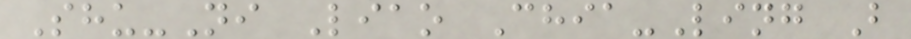Shu-Ni Liao Chia-Ling B
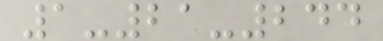1-21-244
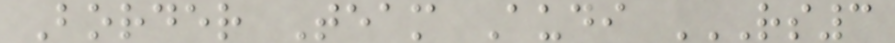Border Team Audi RS3
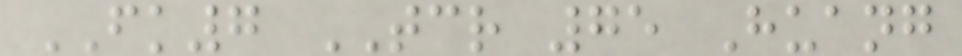FK7 TCR 75 Huang
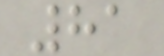81
